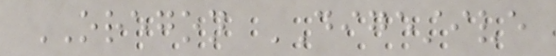OREGON DIGESTIVE
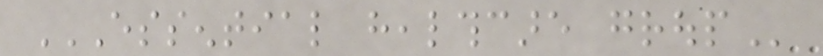ESSENTIAL HEALTHCARE GROUP
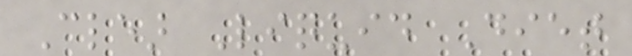Clear Liquid Diet
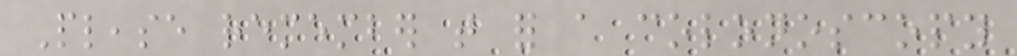Please remember that for a colonoscopy
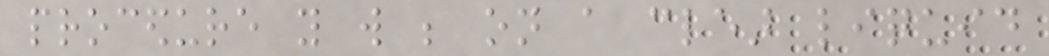procedure you will be on a clear liquid
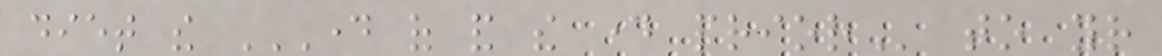diet the DAY OF AND THE DAY PRIOR to your
